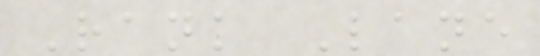Rank Lane
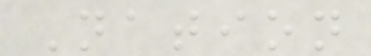Nation
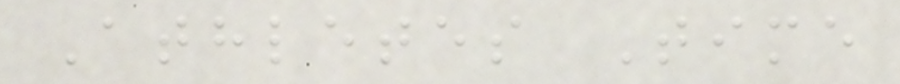Athletes Time
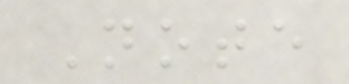Note
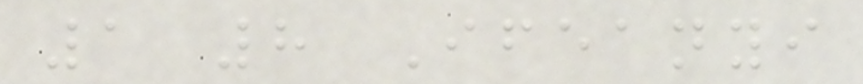1 8 Ifeanyi
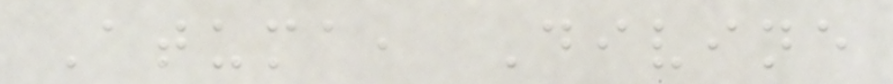Atuma, Divine
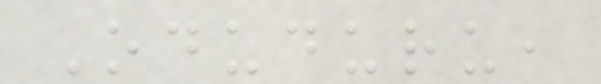Oduduru,
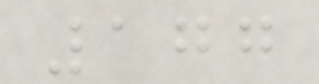177
